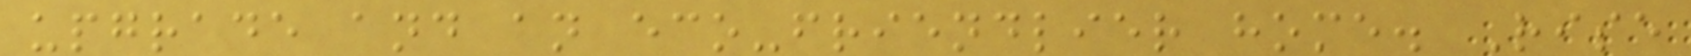upgrade and an eco-friendlier home. Rise
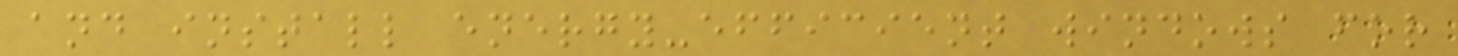and install energy-efficient windows for
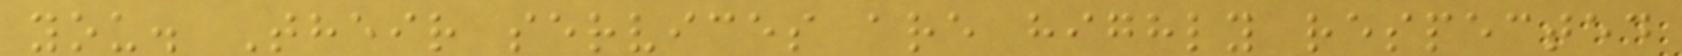you. Their services are highly respected
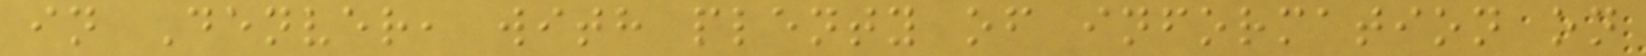in Denver, with plenty of information on
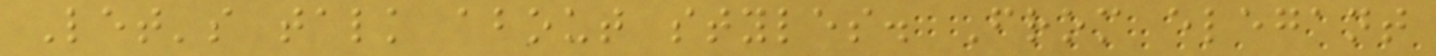Let's talk about styles. From elegant
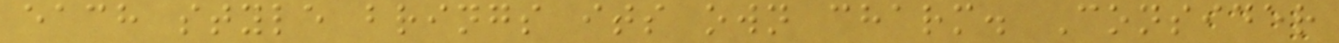each style brings its own charm. Consider
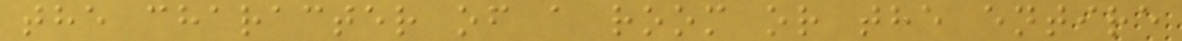the character of a room or the entire
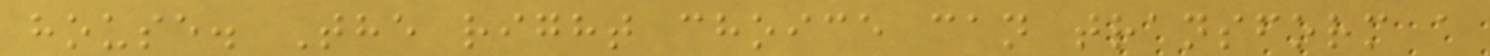house. The right choice can transform a
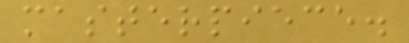masterpiece.
